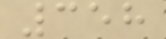358
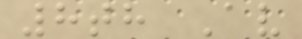8th Av
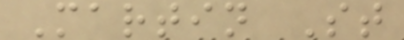Martin St
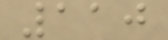110
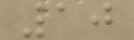10
